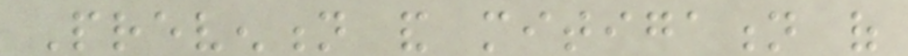Prevention and mitigation of
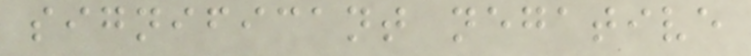significant negative
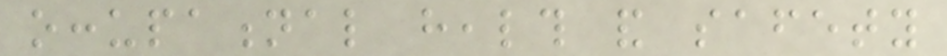occupational health and safety
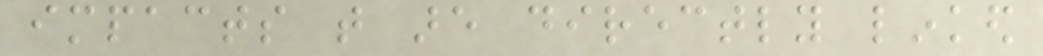impacts that are directly linked
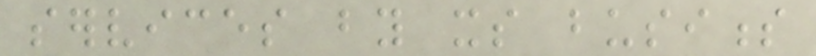services by its business
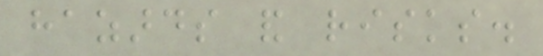hazards and risks.
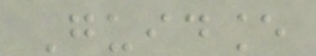Guidance
